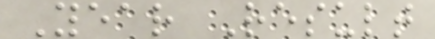Year Result
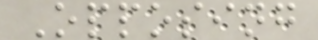Opposing
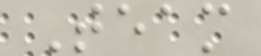Team
